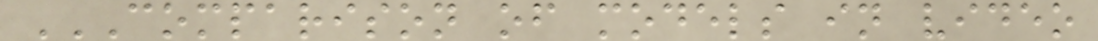COMPARISON OF MODELS IN VIDEO
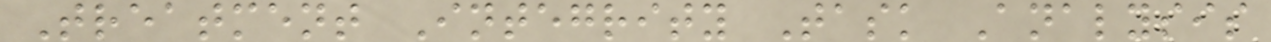Treatment Integrity Task Analysis
